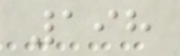198
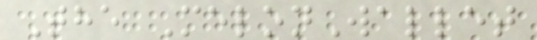The MelonWallet
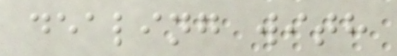dealing with
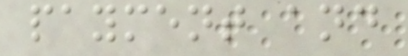payment and
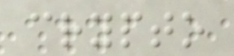crypto
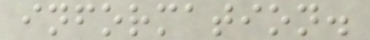information.
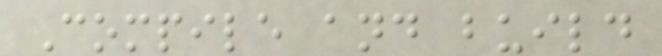Compile and build
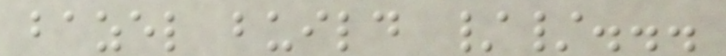bazel build //...
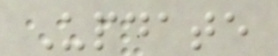Update
